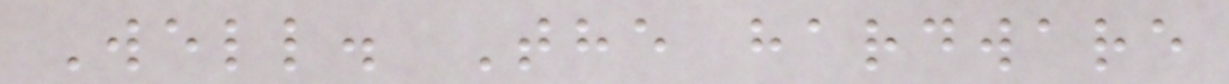Well. The hardware
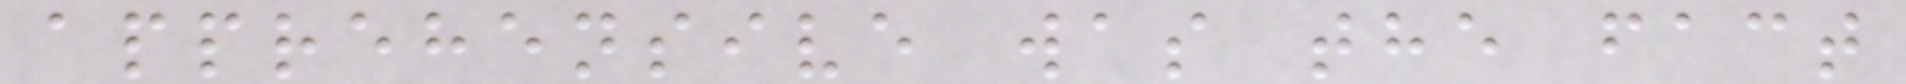apprehensive was the fact
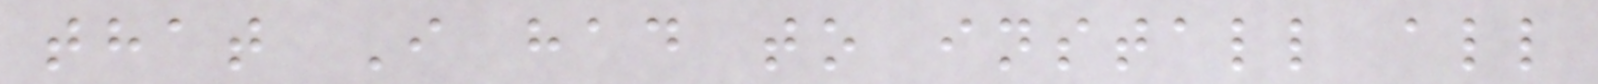that I had to install all
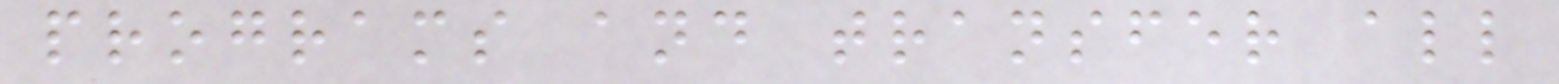programs and transfer all
